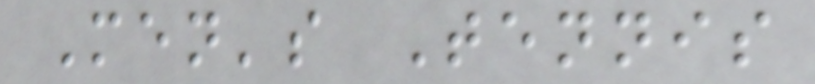Men's Tennis
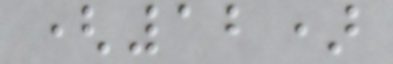(12)
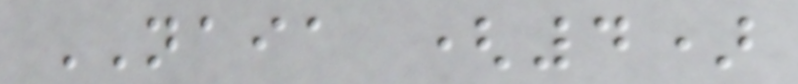NAIA (4)
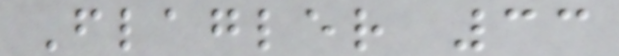Flagler 33
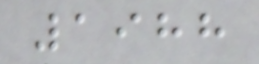1988
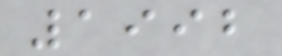1992
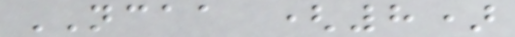NCAA (8)
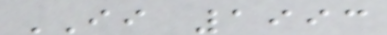II 1993
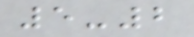5-2
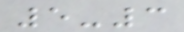5-3
